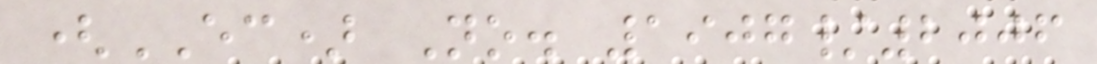(EC) No. 1907/2006
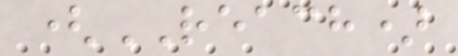(REACH)
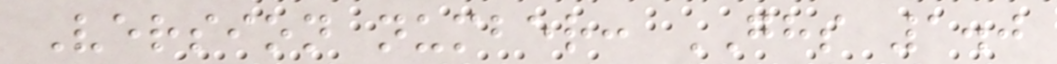Version number: GHS 1.0
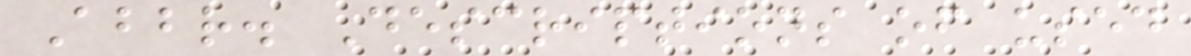Abbr. Descriptions of used
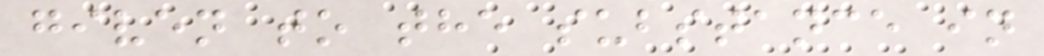given to the substance in
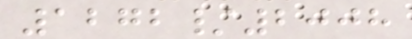1272/2008
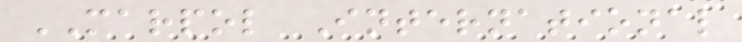MARPOL International
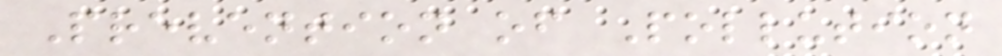Prevention of Pollution
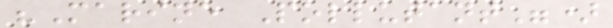"Marine Pollutant")
